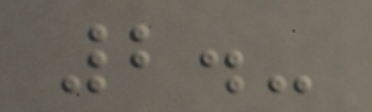2.-
